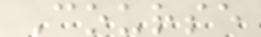Course
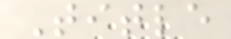Title
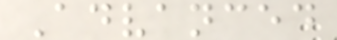Advanced
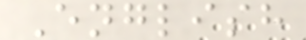English
